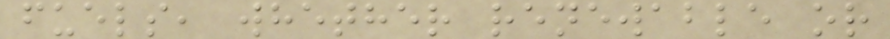fuels, whether renewable or
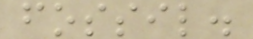fossil.
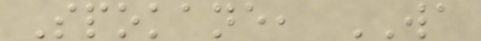Spokane, WA
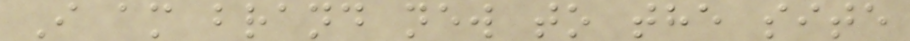I am brand new to the site
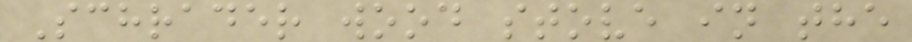Schrader wood stove in the
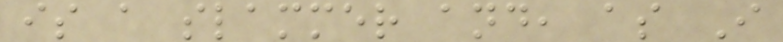is a slammer and, as I
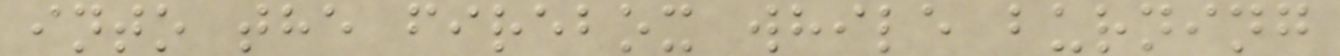into the firebox while burning
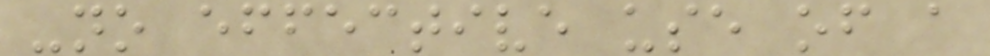-no effective use of a
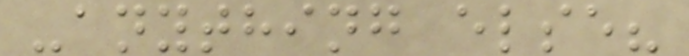-anything else?
